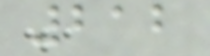212
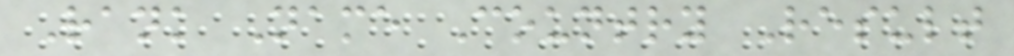Rank Name Country Result
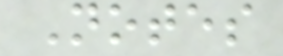Notes
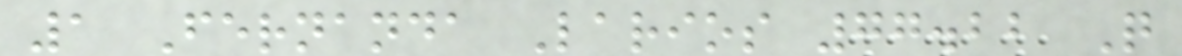1 Fernanda Larios 77.22 Q
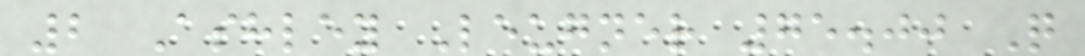2 Ashley Leugner 75.00 Q
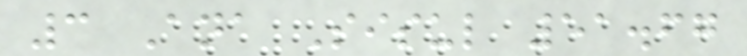3 Ana Sisul 51.67
